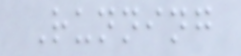Running
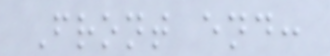Front end:
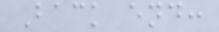Back end:
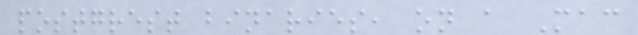postgrest binaries, on a Mac
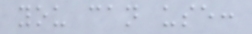you can use:
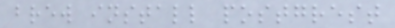brew install postgrest
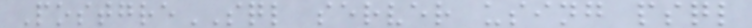PostgreSQL server using psql
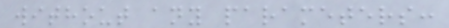without any parameters:
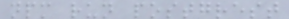npm run postgrest
